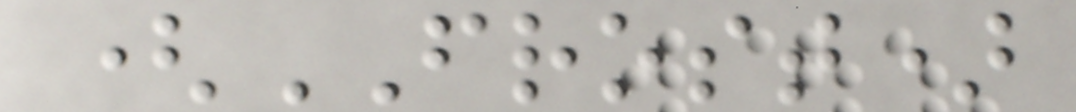(FROST)
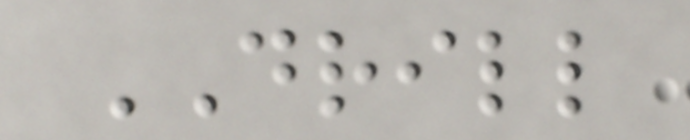DRILL
